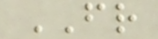FR
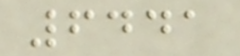6441
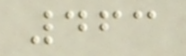463
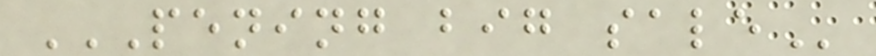PENING BIG SALE
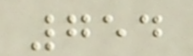754
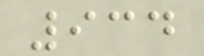934
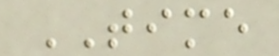TIME
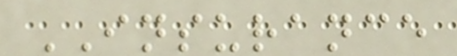INSURANCE
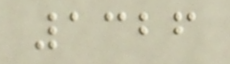1326
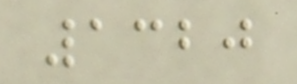1320
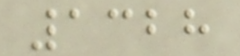1328
